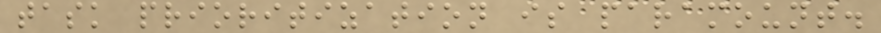task prioritization is paramount.
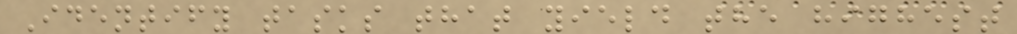Identify tasks that yield the highest
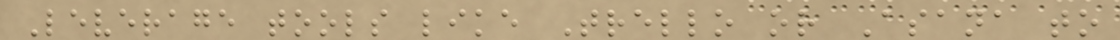Leverage tools like Trello or Asana to
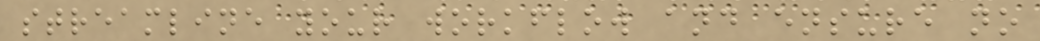streamline your workflow and ensure no
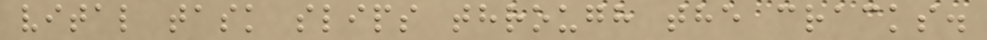vital task slips through the cracks.
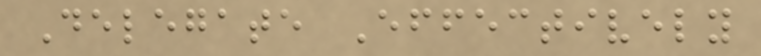Delegate Effectively
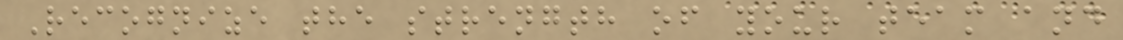Recognize the strength of your team and
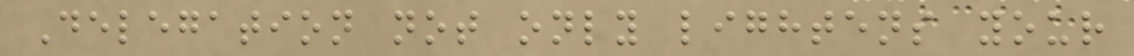Delegation not only lightens your
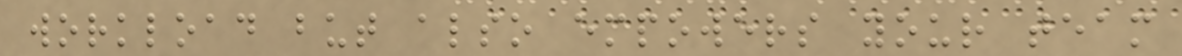workload but also empowers your team
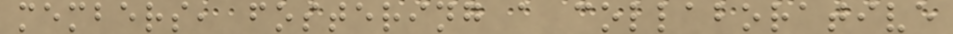members, fostering a collaborative
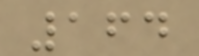164
